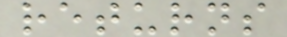returns
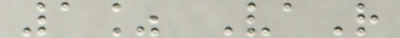1% VaR
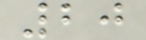20
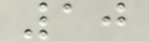10
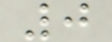0
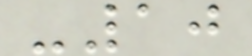-10
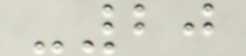-20
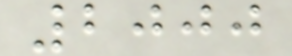2000
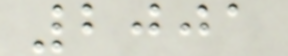2001
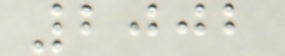2002
